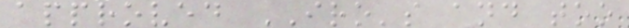approved IRO's and too
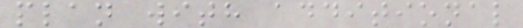plan with additional
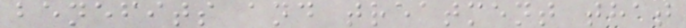benefits and treatment that
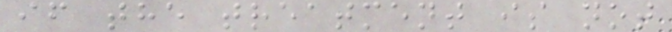if the treatment is not
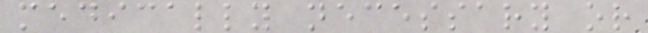medically necessary or
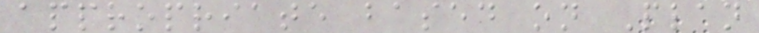appropriate based on Plan
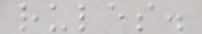rules.
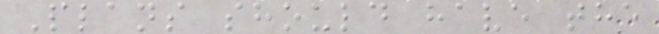Plans should have the
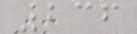236
